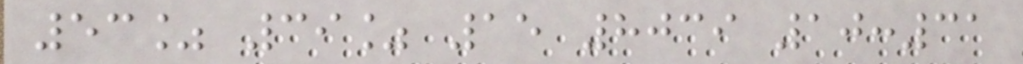53% 39% 15 8039 10:31
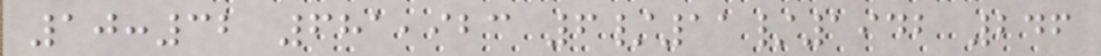10:32 681,923 6/11/1942 246
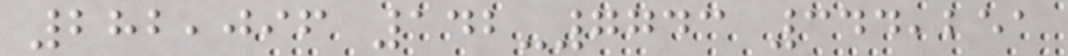282,096 142-7743 344,251
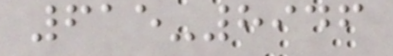615-8946
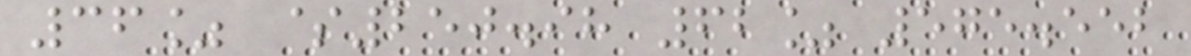36% $250.98 62% 575.552
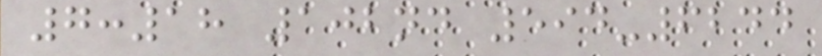7:18 102nd 594-6244
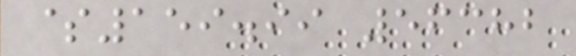$159.99 56382
